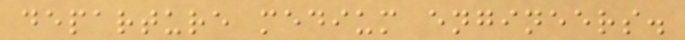departure medium engineers.
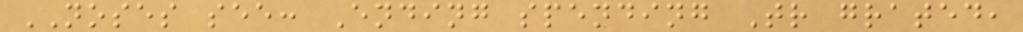NOSES see: Ending spending Tr grated,
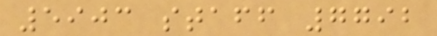5903 staff 7792
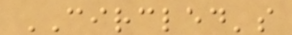CIRCLED's
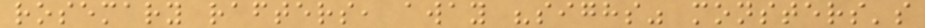rosemary rafters, away "sighs" monsters's
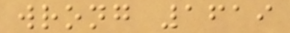wrong 1619
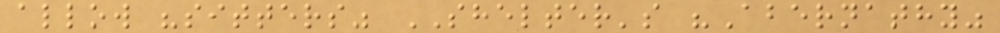allow "sitters" SHELTER's "Abernathy"
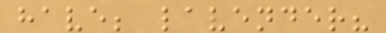have; lavender?
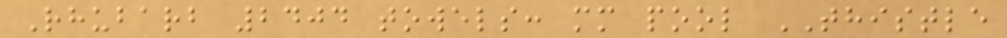Rhubarb 2404 towels: mm pool THISTLE
